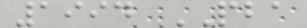1994 PBA
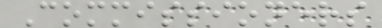Commissioners
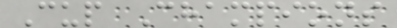Cup Champions
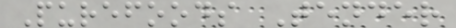Purefoods Tender
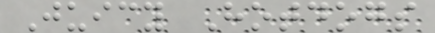Juicy Hotdogs
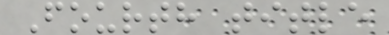Fourth title
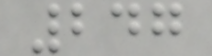247
